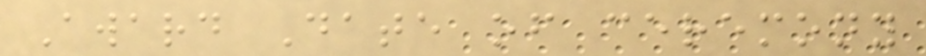Award Date of ceremony
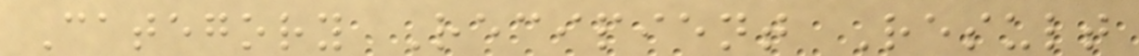Category Recipient Result
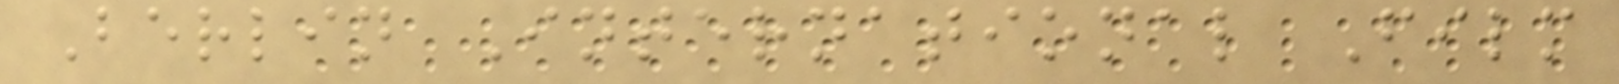Berlin International Film
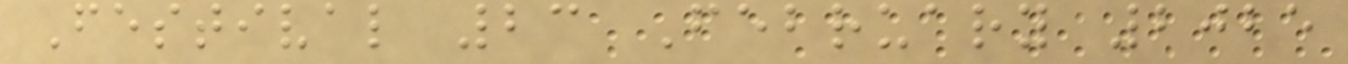Festival 23 February 2025
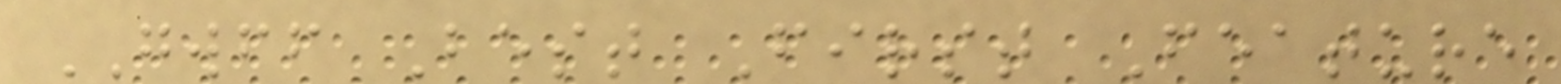GWFF Best First Feature
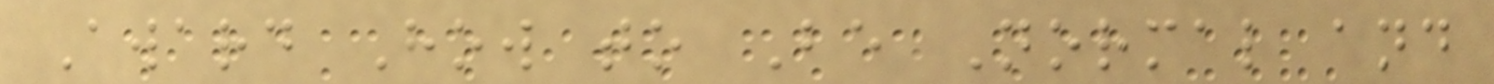Award How to Be Normal and
